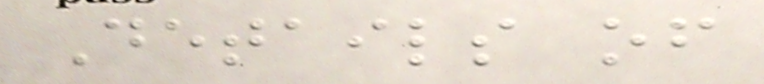Details of
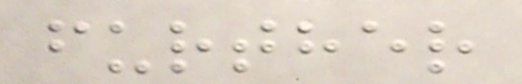further
